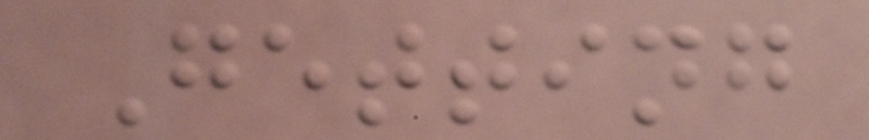Getting
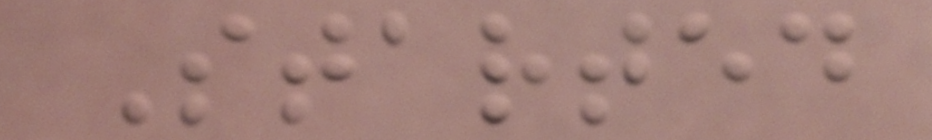Started
